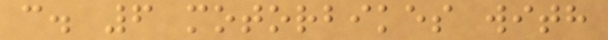c. 6 motorbikes with
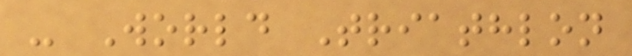- World Triathlon
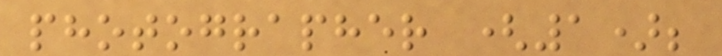photographer (1);
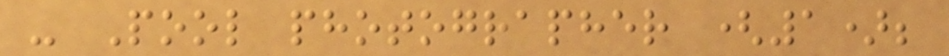- Pool photographer (1);
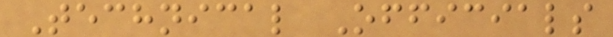Technical Officials
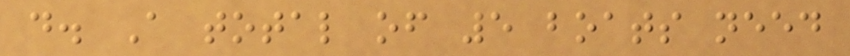d. A total of 5 boats need
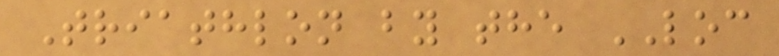Triathlon by the LOC
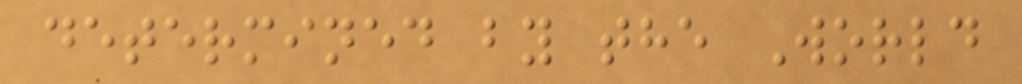determined by the World
